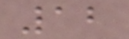12
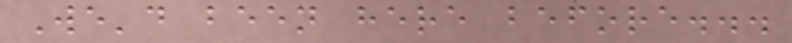We'd been here before...
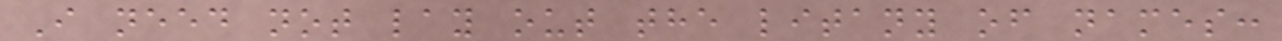I need not lay out the litany of names:
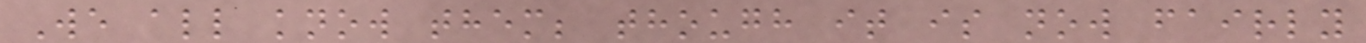We all know them; though it is now fairly
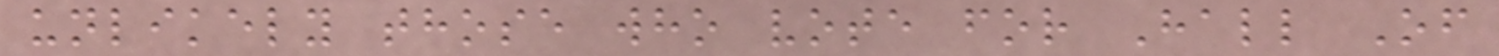unlikely those who vote for Hall Of
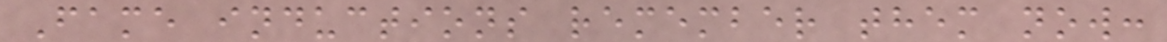Fame inductions remember them now:
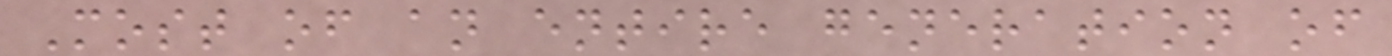Most of an entire generation of
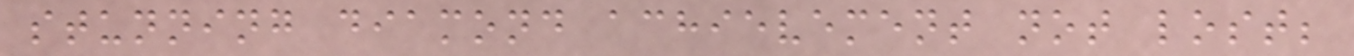stunning diamond achievement not lost;
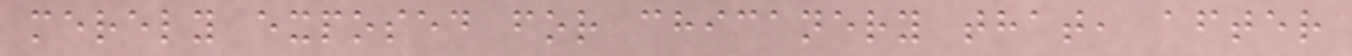merely exposed for chicanery that, after
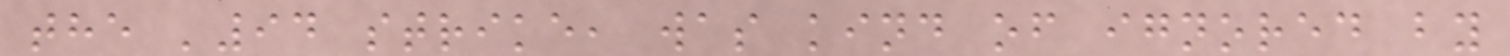the '94 strike, was kind of ignored by
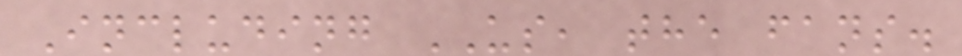Including US, the fans.
